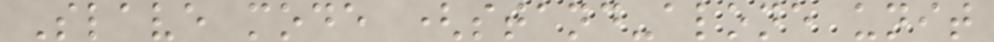Slave mode (stand-alone unit
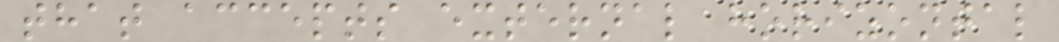that accepts external horizontal
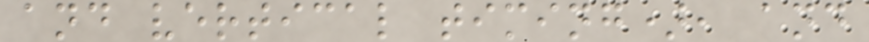and vertical timing), and
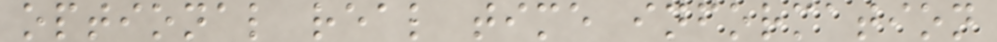optional real time information
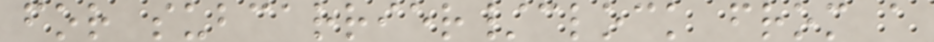for subcarrier/clock from a
